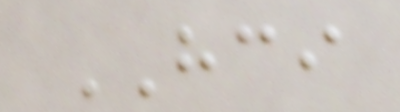HCI
